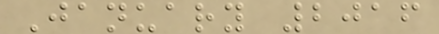January 2016
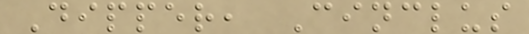Dipper, Cinclus
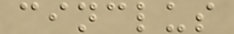cinclus
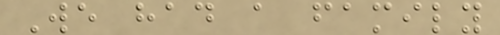We had a family
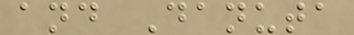and Danuta
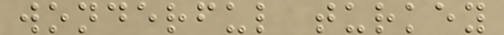wonderful turkey
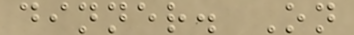dinner. On
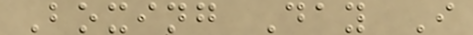Boxing Day I
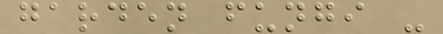garden fungi -
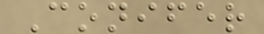Conifer
